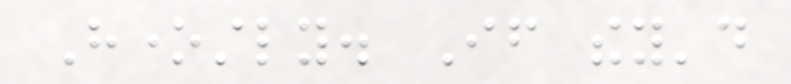Honestly. If they'd
